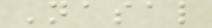Nasal
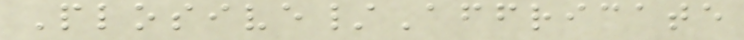Plosive/Affricate
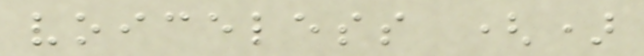voiceless ()
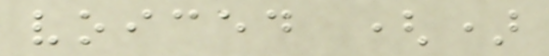voiced ()
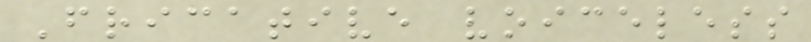Fricative voiceless
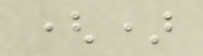()
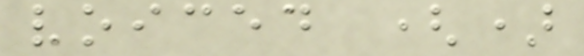voiced ()
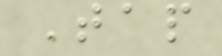Tap
